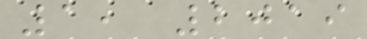1, 2019
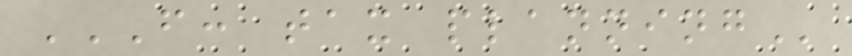F: TAX PLANNING
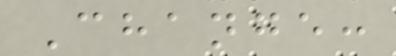Change:
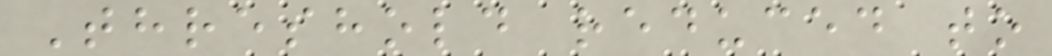Threshold reduced to
